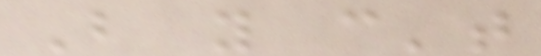But you can't
